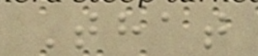That
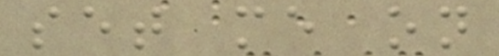set me on
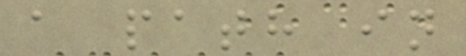a path in
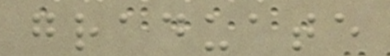graduate
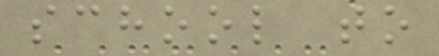school to
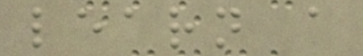learn a
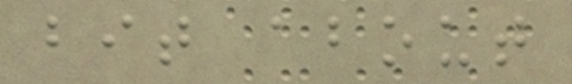bit about
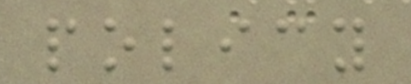policy
